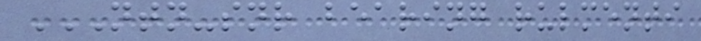NTN-SNR BEARING RULMENTI
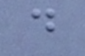d
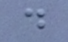d
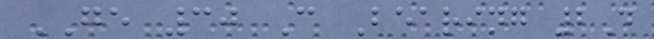GE 30 C Bearing 2D
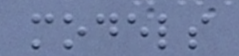models
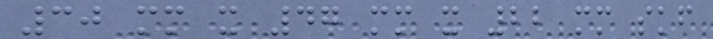30 mm x 47 mm x 22 mm skf
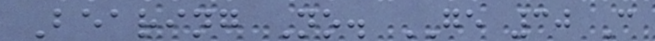Bearing No. GE 30 C
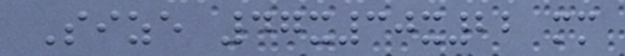Size 47x30x22 mm
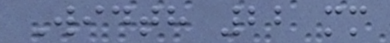Width 22 mm
